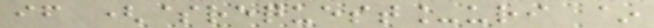if ($request_uri ~
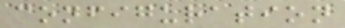configuration
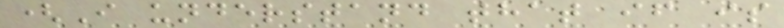(I understand that if is
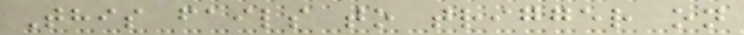This fails to trigger on
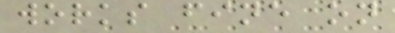works fine on
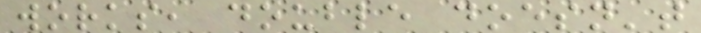works, double doesn't
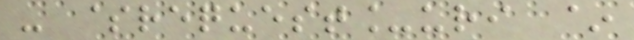- $request_uri ~
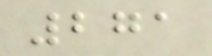271
